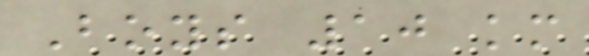Boys 10 km
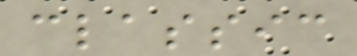classic
